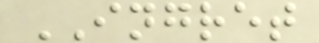INGRET
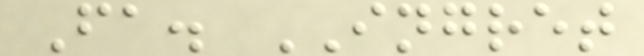Fa. INGRET
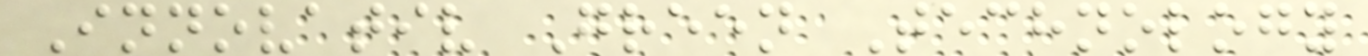Innovativ Green Technology
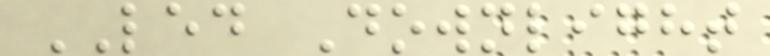LED Downlight
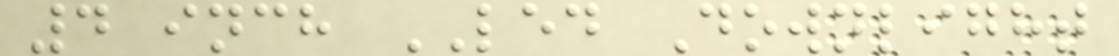4 inch LED Downlight
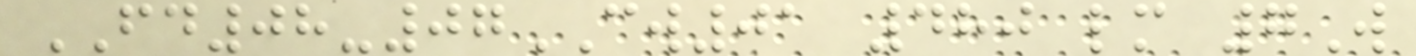FD08-07CW01 480 lm 7W
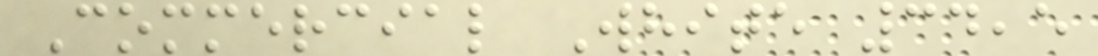Commercial White 34,5
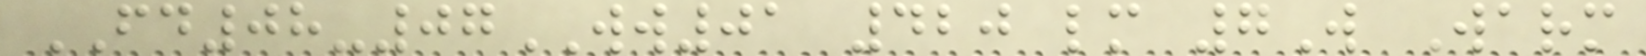FD08-07WW01 420 lm 7W Warm
